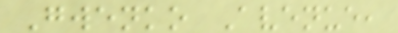Gwenko Avenue,
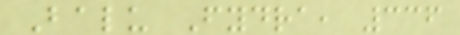Balu Fydra, 336
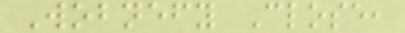Wobnefy Close,
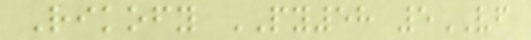Rikofy PY58 5VF
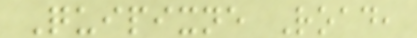Quipixne Road,
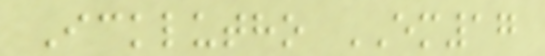Icklutho EM17
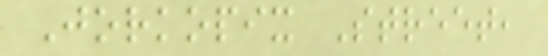Jorkopix Street,
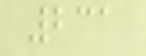231
